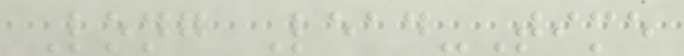Long Lead-Time
